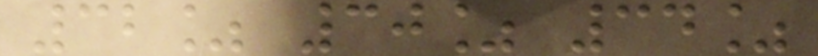32% 30% 34%
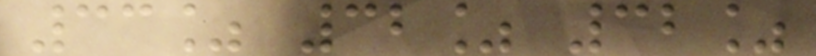33% 32% 32%
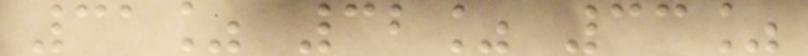31% 32% 33%
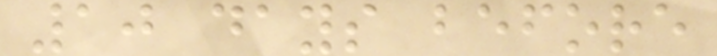10 days before
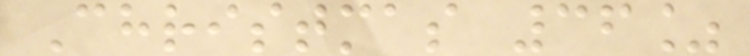Christmas 36%
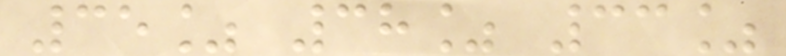35% 38% 33%
